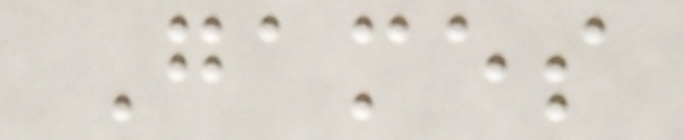Games
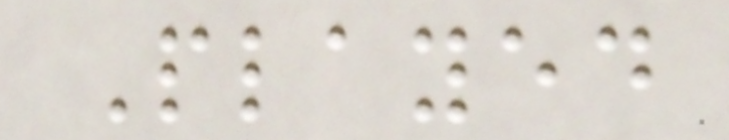Played
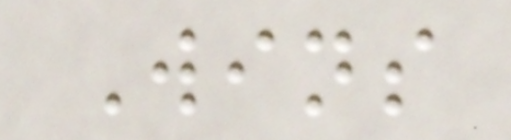Wins
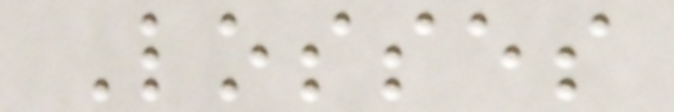Losses
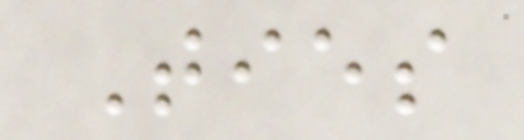Ties
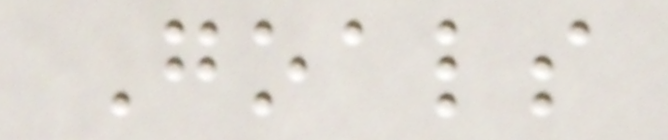Goals
